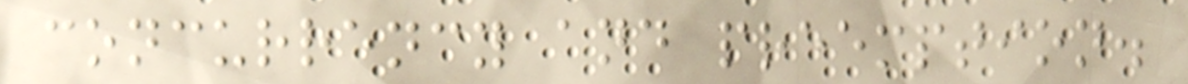concurrency and preemption.
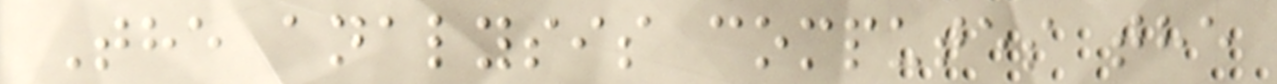The analysis computes the
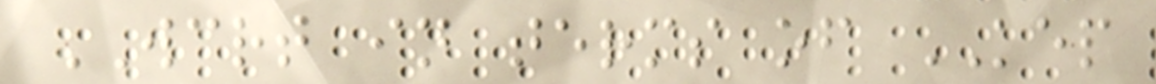WCRT in terms of KEP
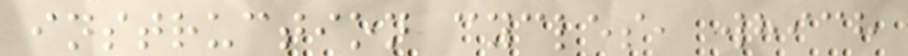instruction cycles, which
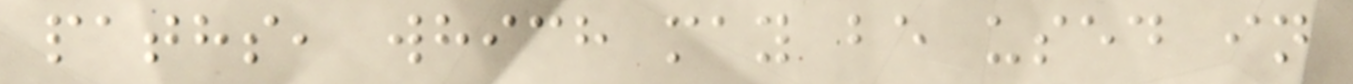paths, which may be used in
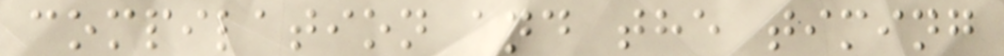compilation and the timing
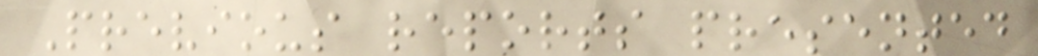Previous reports presented
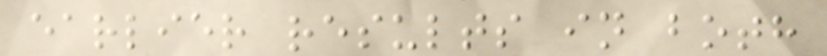earlier results in both
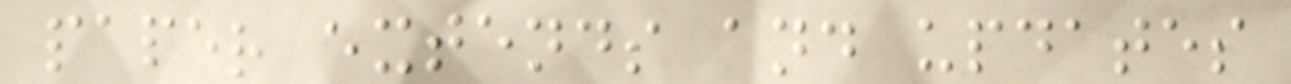paper extends and updates
